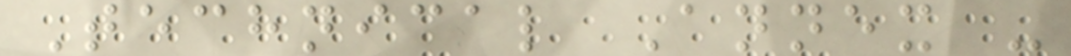Technical Annex -
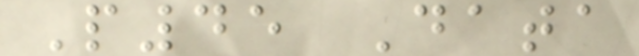P45 Data
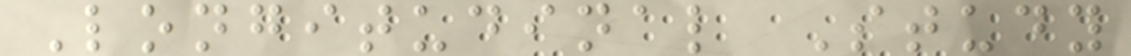Longitudinal Study
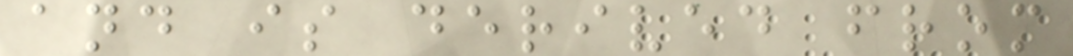and is derived from
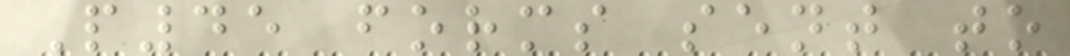P45 forms sent to
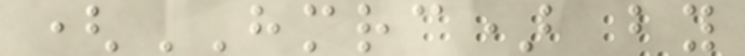(HMRC) by
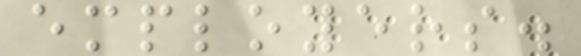employers.
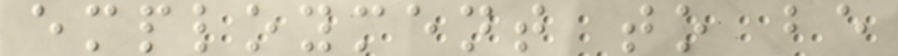employment to be
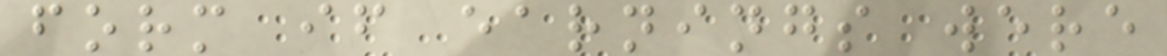form if earnings were
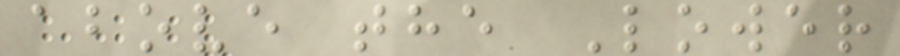above the Lower
